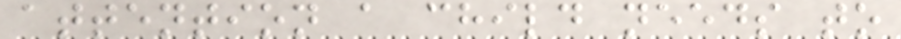attention a child needs to
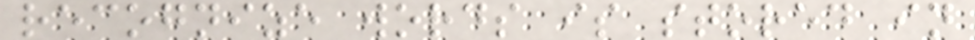recognize words is stored in
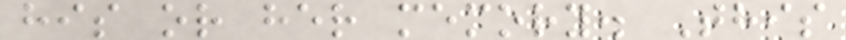his or her memory. This
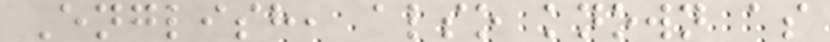English, also known as
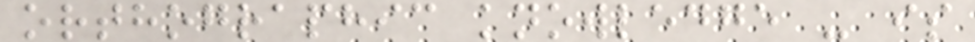orthographic knowledge - is
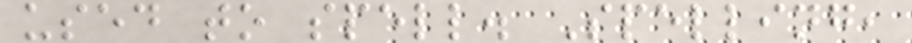used to spell. Spelling,
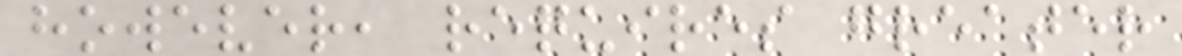however, requires greater
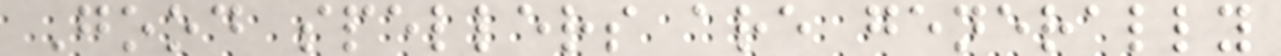Good spellers are generally
